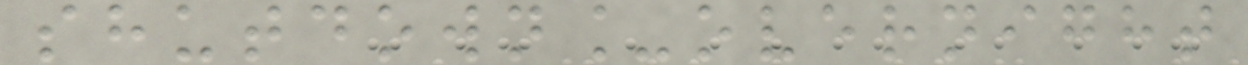shutdown_overnight
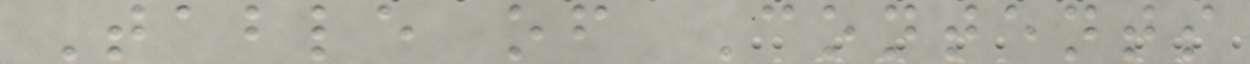Table of Contents
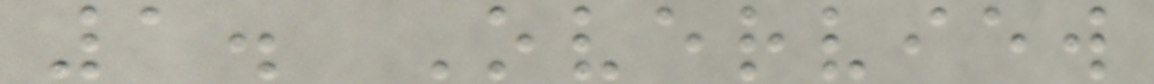1. Overview
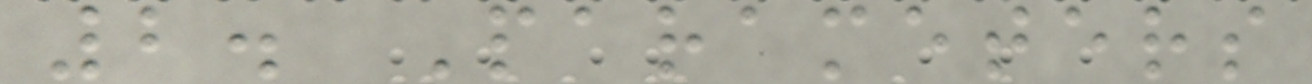2. Parameters
